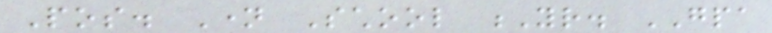Pos. Name School Yr. GPA
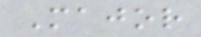Major
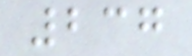237
